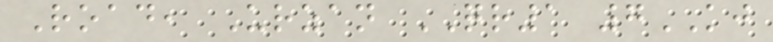Road, Urzan QR1 7KJ
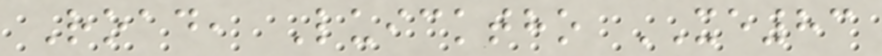Road, Luicktho XE83
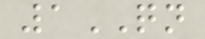1QN
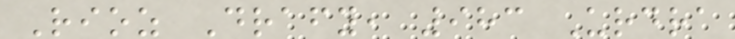Rioz Drafy, 983 Urdra
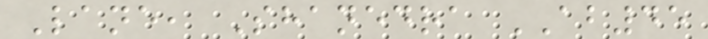Lane, Shanedra AB45
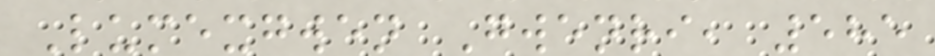Lumexgwen Gwenri, 585
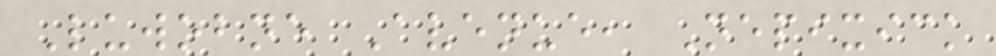Luwobne Avenue, Nepixick
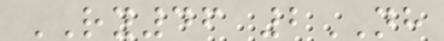RY46 2NH
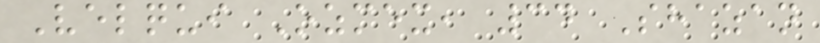Velqui Ozmex, 34 Shazan
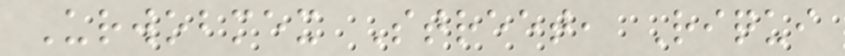Urwobmex Street, Riqui
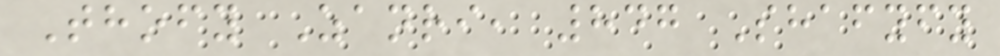Thofy Zanri, 847 Shafyfy
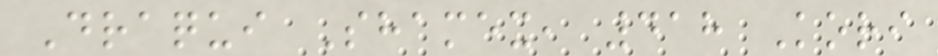Draqui Shamex, 418 Kori
